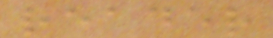reader
